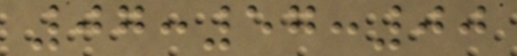07:57:00
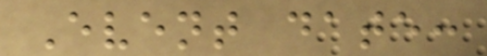Event date:
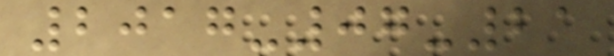2017-07-21
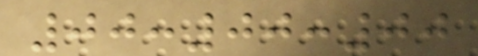00:00:00
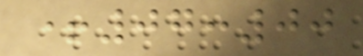+07:00
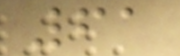61
